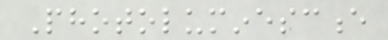Photoluminescence
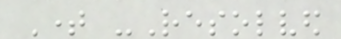Time -Resolved
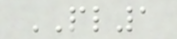PL1
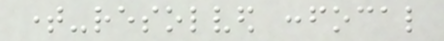time-resolved confocal
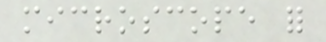microscope for
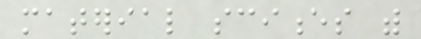material sciences with
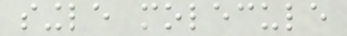single molecule
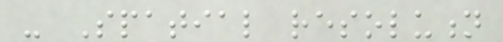- Spatial resolution
